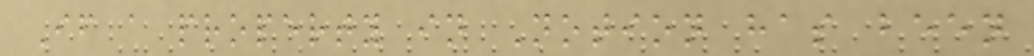If a property in Notion has been
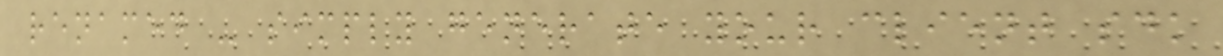renamed - simply generate your client sdk
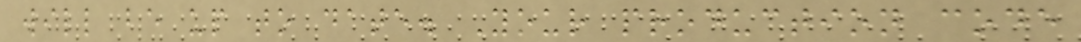will be up to date. Your production code
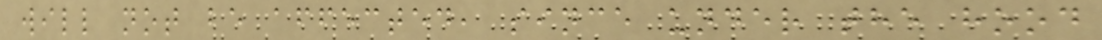will not be affected, since under the hood
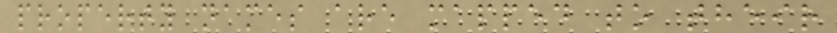property names are mapped to their
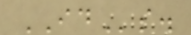IDs.
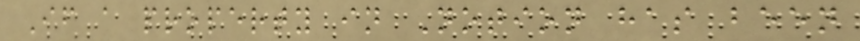If a property in Notion has been
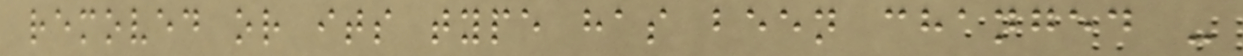removed or its type has been changed -
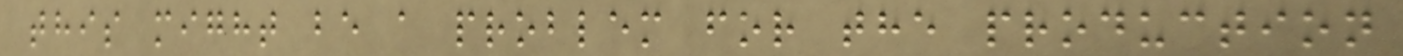this might be a problem for the production
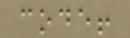code!
